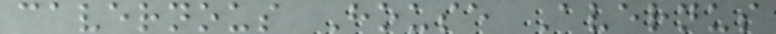cavernous House Avernus
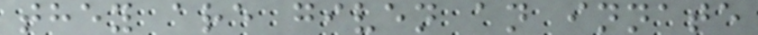they are given an innate
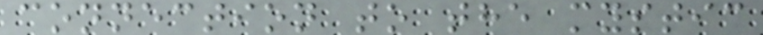connection to the mystic
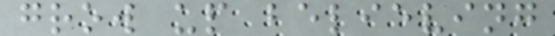grow up believing
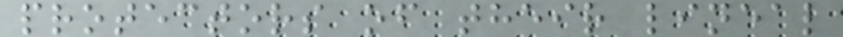protectors of their lineal
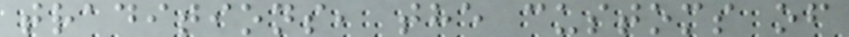traditions, the customs of
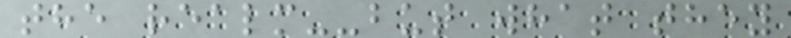the realm--but what they
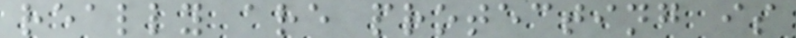really are protecting is
